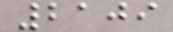2109
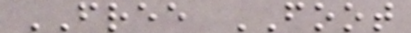FREE FOOT
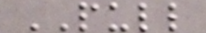PULL
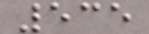535
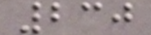230
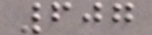607
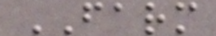FARM
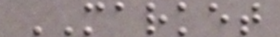MARKET
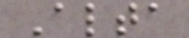Alta
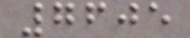7605
